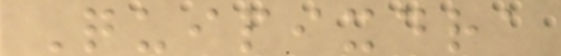Quipixdra
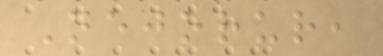Nejorur,
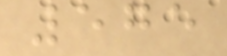575
